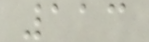113
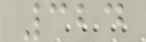324
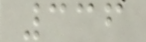336
